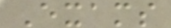Exams
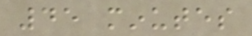45 minutes
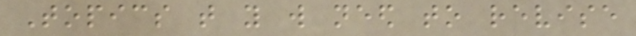Topics that you will need to revise
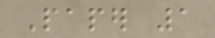Paper 1
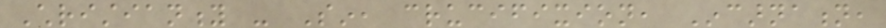Christianity - Sin, crucifixion, Incarnation,
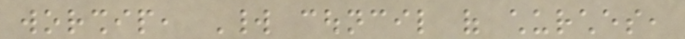worship, World council of churches,
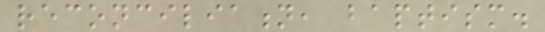reconciliation, baptism.
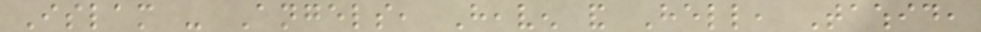Islam - Angels, Heaven and Hell, Tawhid,
